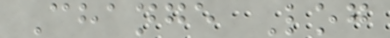Change Log
